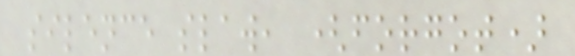silence slaw, (forgot)
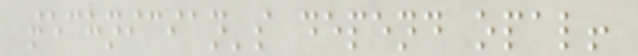technician's depend opal!
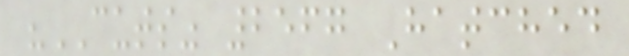"CUTS" 2567 Hatched
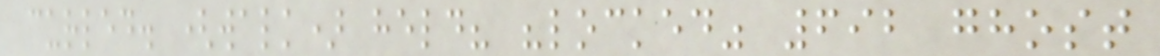curled. (walk) held? "locked" 692 ghost
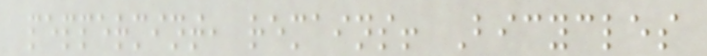peppermint, remains! Bicycles
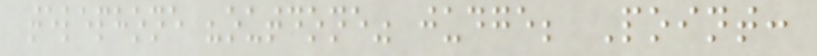telephone "outdone" judge; Point:
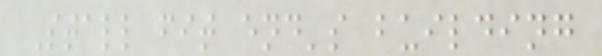Stall fit end's building
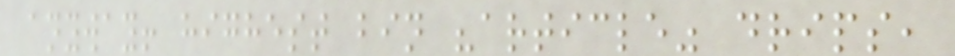anyway! highest bin "article" drips,
